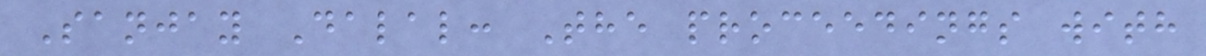Sanjay Dalal: The proceedings with
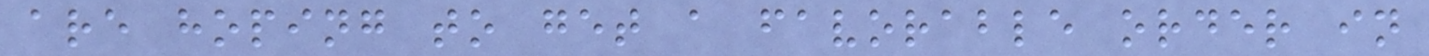are hoping to get a favorable order in
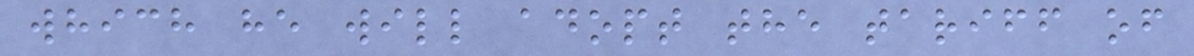which he will adopt the tariff of
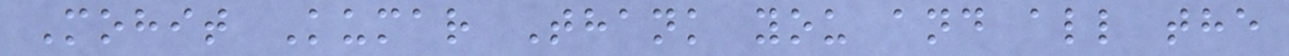Mohit Kumar Thank you and all the
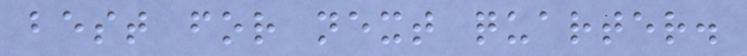best for next quarter.
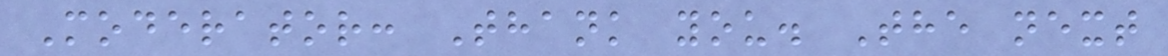Moderator: Thank you. The next
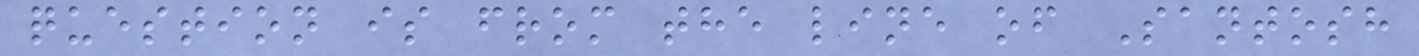question is from the line of Santosh
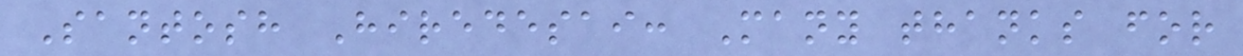Santosh Hiredesai: Many thanks for
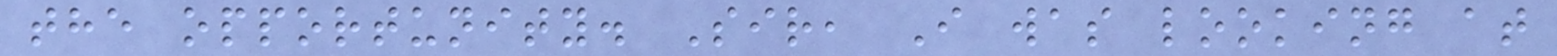the opportunity. Sir, I was looking at
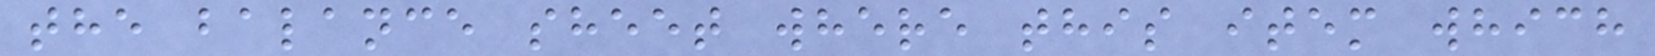the balance sheet where this item which
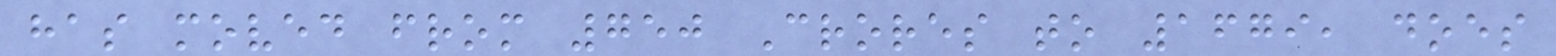has moved from 750 Crores to 1679, does
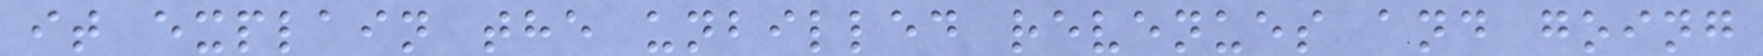it explain the unbilled revenues and going
